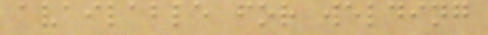available for welding
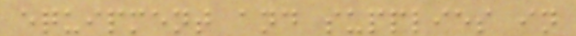equipment and supplies in
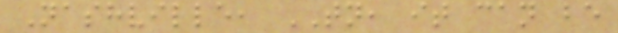Nashville, TN, it can be
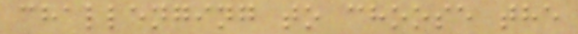challenging to choose the
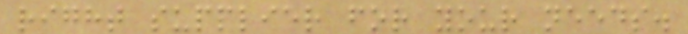right supplier for your needs.
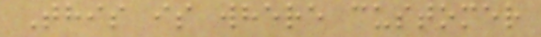This is where customer
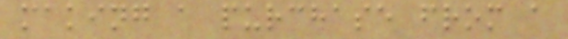making a purchase from a
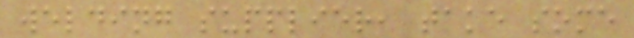welding supplier, take some
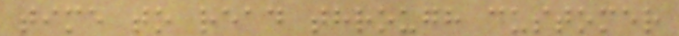time to read through customer
